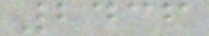2436
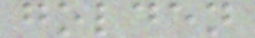golden
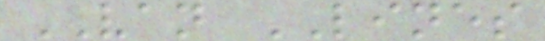VAN LINES
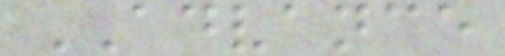ADVANCE
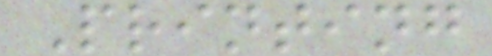Printing
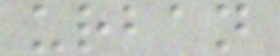urban
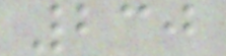230
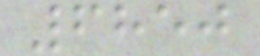6850
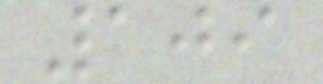109
